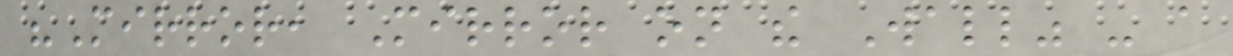"Mirror, Mirror on the Wall" - a
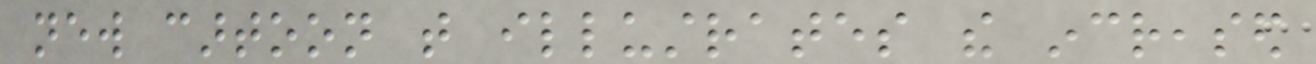new cartoon that illustrates the increased
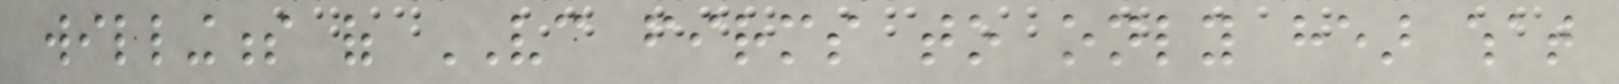willingness of VC firms to only hear what
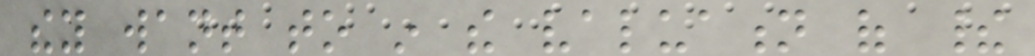they want to in the valuation of their
